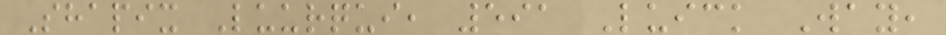Shapix Luurqui, 591 Luick Way,
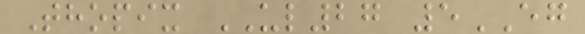Thopix UL27 5EG
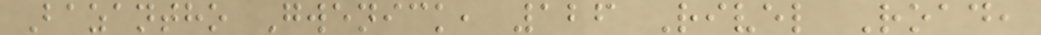Bazantho Gwenick, 126 Rivel Road,
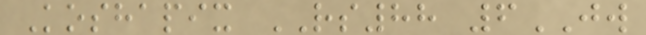Koshapix RS88 6JW
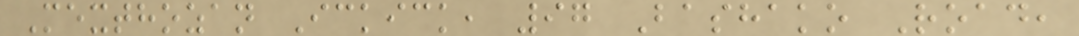Mexthozan Ickick, 97 Bashako Road,
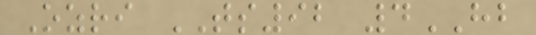Ozri TS92 4HB
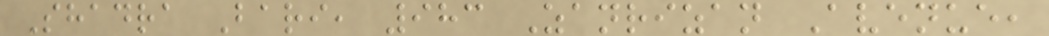Shadra Bari, 983 Zanrizan Avenue,
